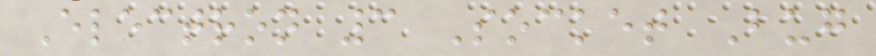Electron 3 Socket Bug
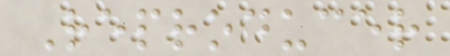Reproducer
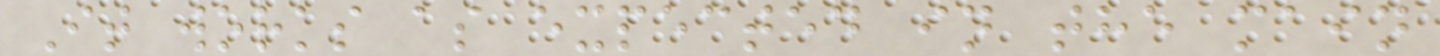It works as expected in the main
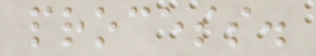process.
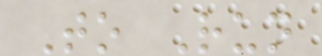To Run
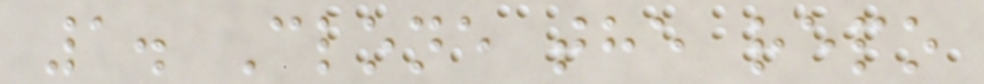1. Clone the repo
